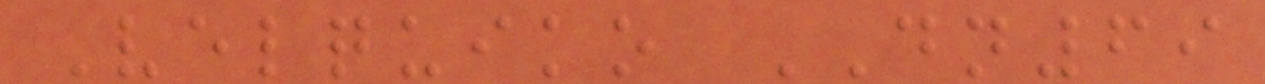Velquiko DN69
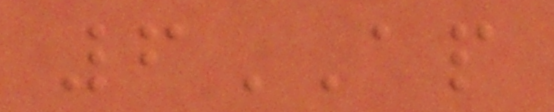6AP
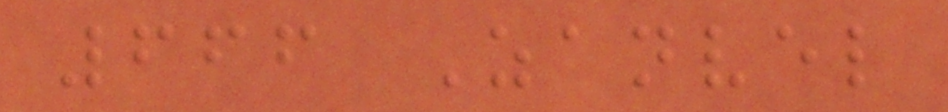666 Zanvel
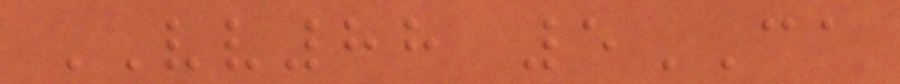VV88 5CA
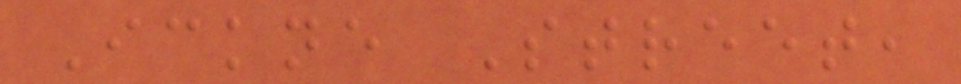Ickne Street,
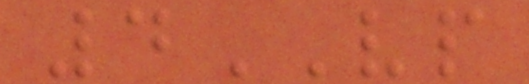4VP
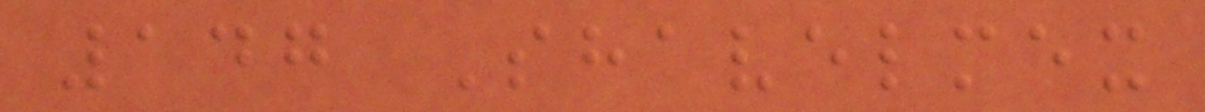147 Shavelmex
